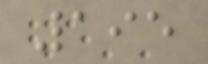195
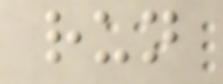run
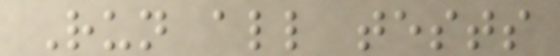Run all tests
